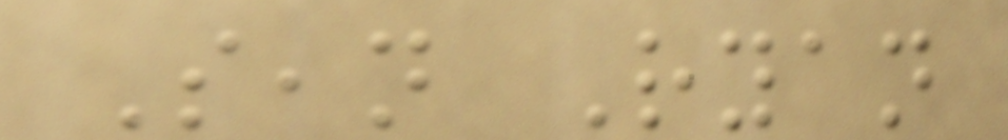Sean Ryan
